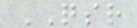QSR
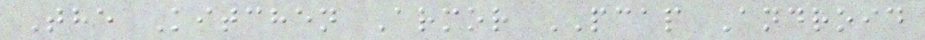The Kitchen Armor PCAP Android
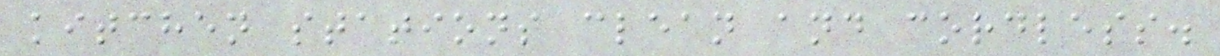kitchen stations clean and cordless.
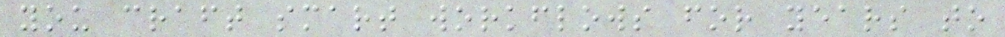you craft smart workflows for years to
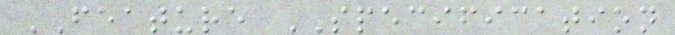FEATURE SPECIFICATION
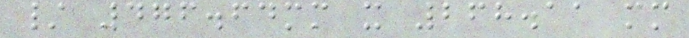/ 476.64mm x 268.11 mm
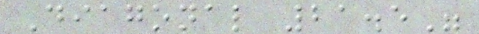Diagonal 21.5"
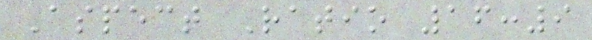Aspect Ratio 16:9
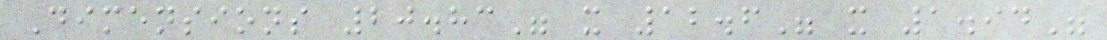Dimensions 20.83" x 12.6" x 1.94"
